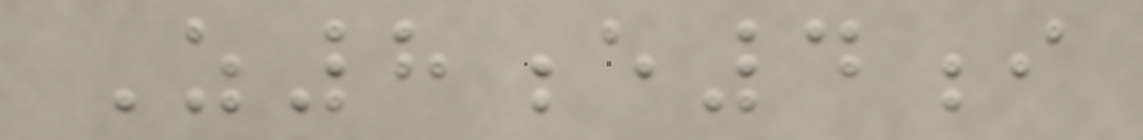Z8e4i
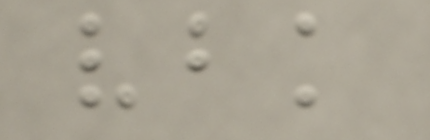vbk
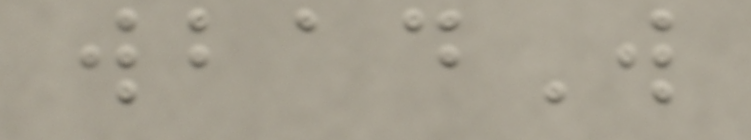wbadW
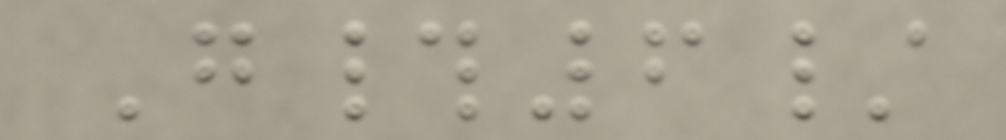G#6/
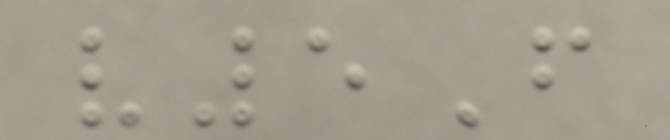v5F
